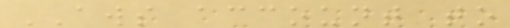AWS account to
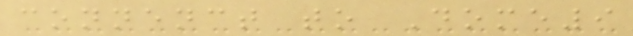connenct to Dome9
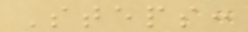Steps:
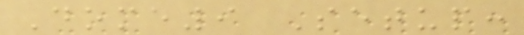Dome9 Setup:
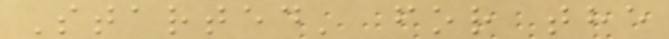Started' for the
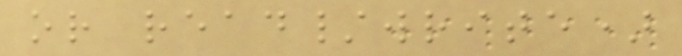or read/write)
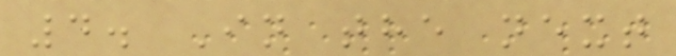4. In the next
